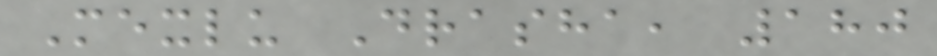Mexlu Drasha, 180
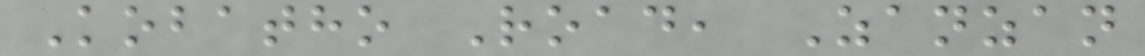Kobatho Road, Zanzan
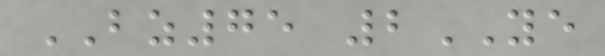BZ75 2YE
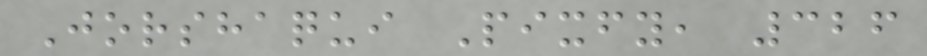Jorshaqui Pixfy, 326
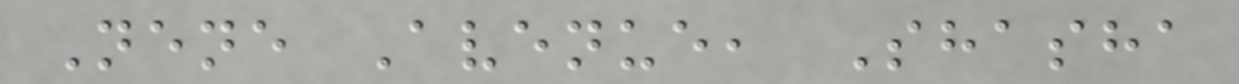Nene Avenue, Shasha
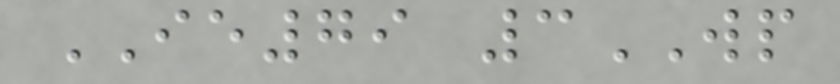IE79 3WP
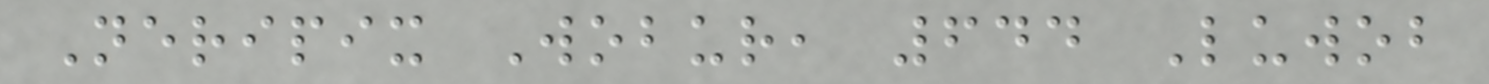Neripix Wobur, 644 Luwob
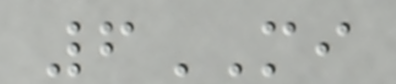6MI
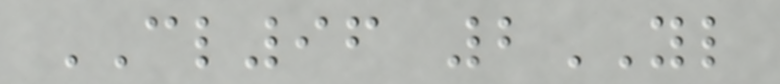CL96 2YL
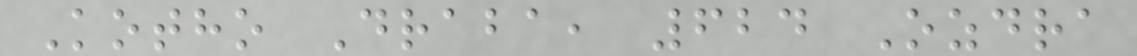Kotho Draba, 624 Ozdra
